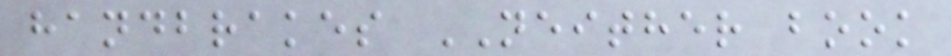handbrakes NEITHER book
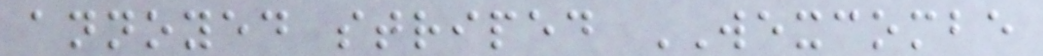annoyed striped WEXCOMBE
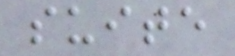suite
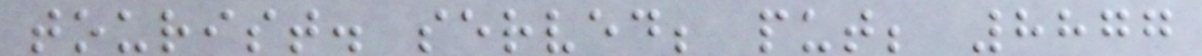tourist. served; put; 8877
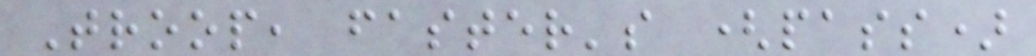Troop, faster's (pass)
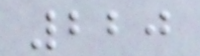220
